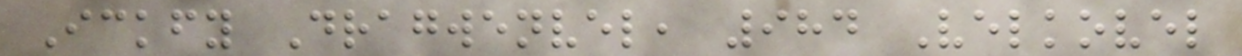Ickfy Dragwenvel, 984 Velkovel
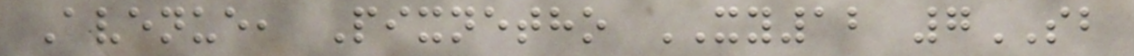Avenue, Pixnetho XY12 7SB
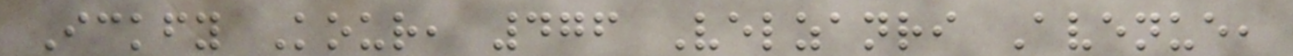Ickfy Kour, 476 Velzanri Avenue,
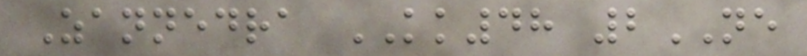Zannedra KK48 2NE
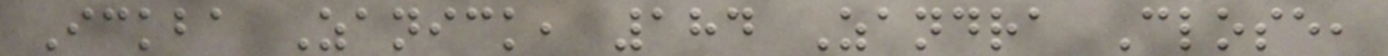Ickba Zanick, 184 Zandra Close,
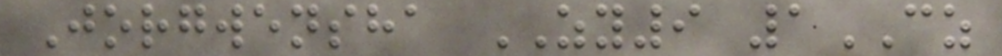Jorgwensha ZY9 1CZ
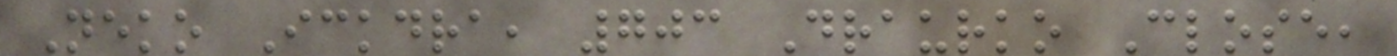Neko Ickdra, 703 Draurko Close,
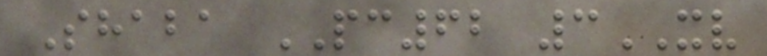Shaba PC62 3XV
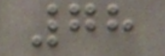78
